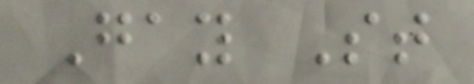Gay St
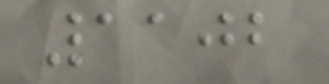1102
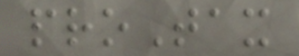proTax
